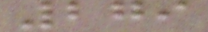279
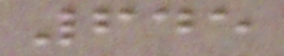645
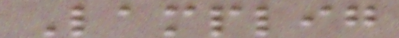Lamplig
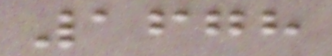1678
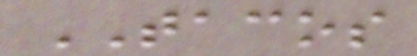TACOS
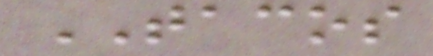TACOS
